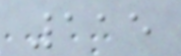115
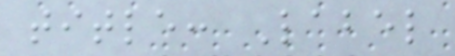title: Label
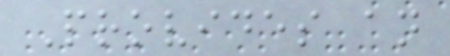Provides an
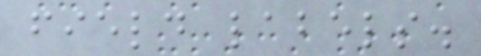field labels.
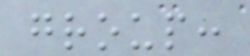group:
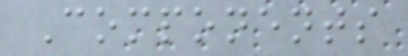Components
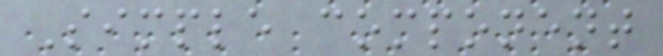Simple component
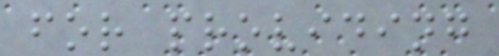for providing
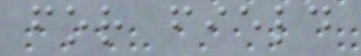for field
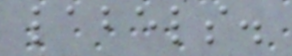labels.
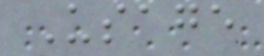Usage
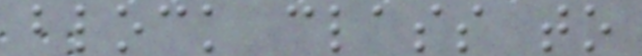block class to
